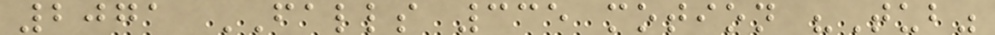2071 FALLS 335 motion "Tub"
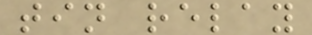tin relay
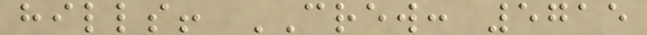hills! CREW: 5715
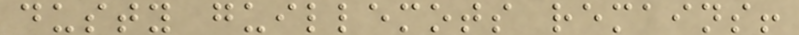dusty guillemots remains!
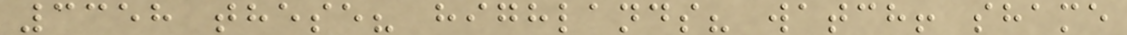3358 these? highlands? watch! shame
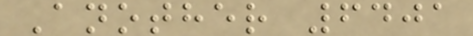Another 6401
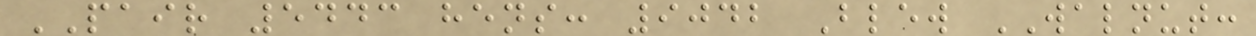PAIR 5443 hens: 9042 Blew WALNUT:
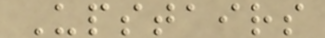Upstairs
